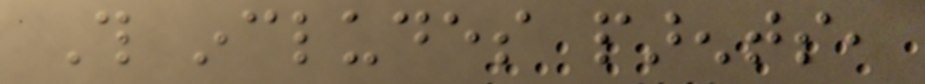This includes parents,
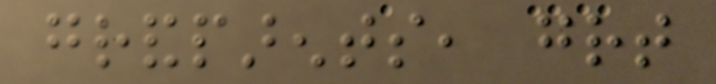grandparents, great
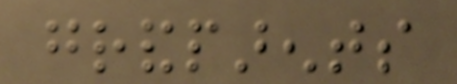grandparents
